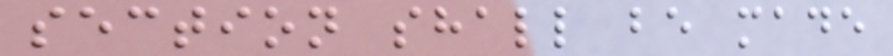section shall be made
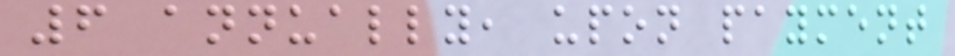6 annually, upon payment
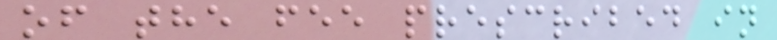of the fee prescribed in
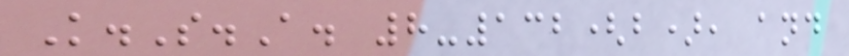K.S.A. 8-132(b), and
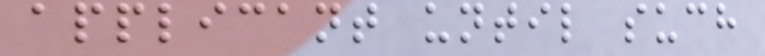applicant until such
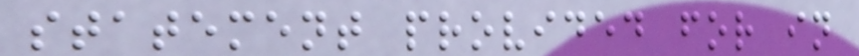statement provided for in
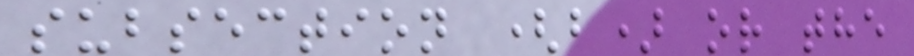subsection (b) or the
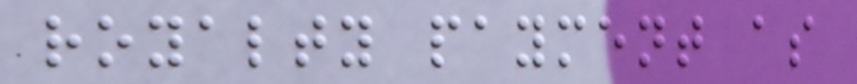royalty payment as
